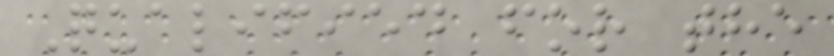Qualified for the
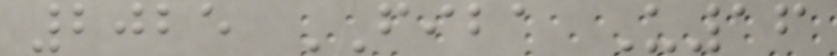2025 FIBA U16
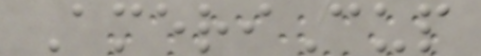AmeriCup
